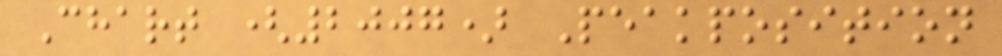Chart (2007) Peakposition
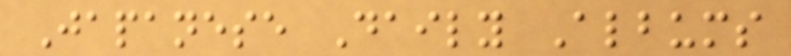Japanese Daily Albums
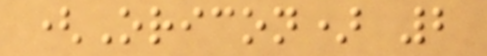(Oricon) 2
